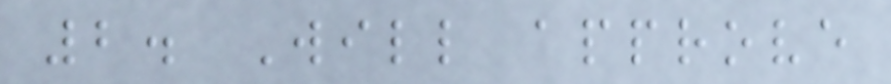2. Will approve
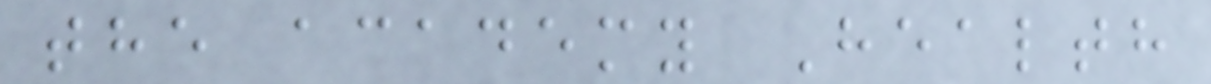the academy Health
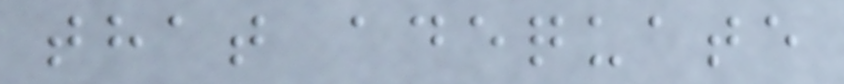that adequate
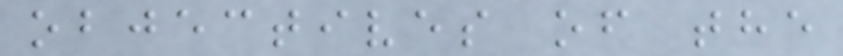objectives of the
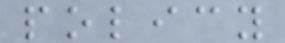policy
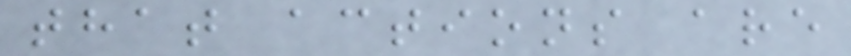that actions are
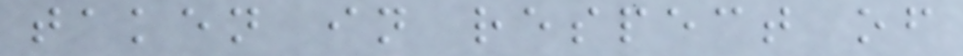taken in respect of
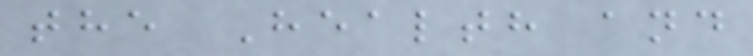the Health and
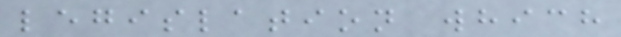legislation which
